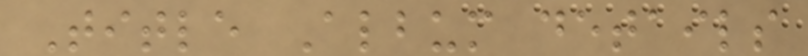Title Album details
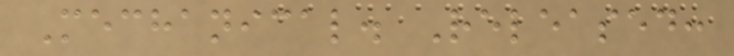Mechanical. Released:
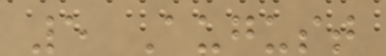5 August
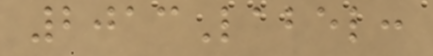2013Label:
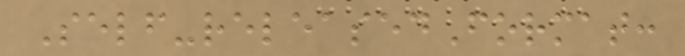Self-releasedFormat:
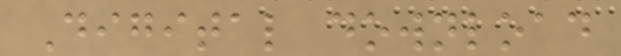Digital download
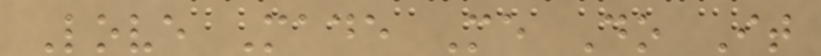Love Made Me Do It
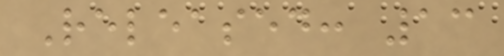Released: 13
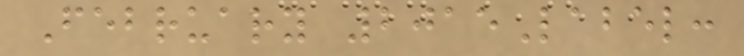February 2015Label:
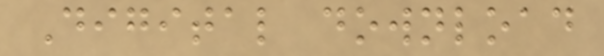Digital download
